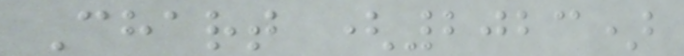Chart (2023)
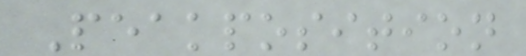Peakposition
